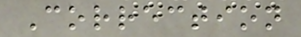Correction
